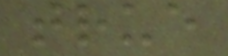true
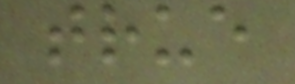true
